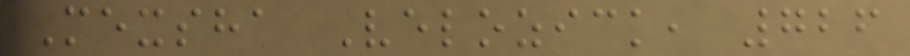Mexsha Velozick, 726
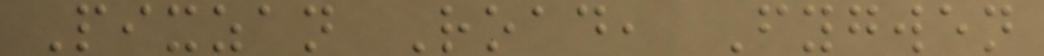Pixzan Road, Fygwen
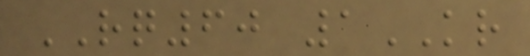RQ60 1KR
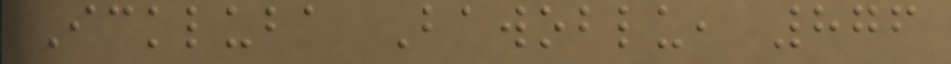Ickluba Bawoblu, 876
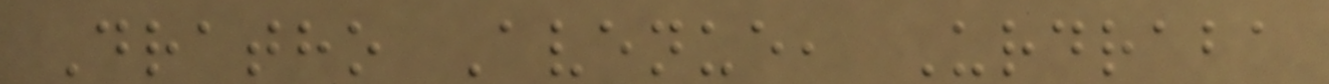Dratho Avenue, Urdraba
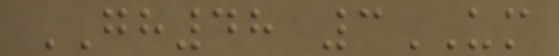GH48 3UM
